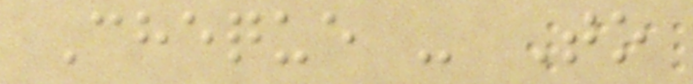Cheque - To
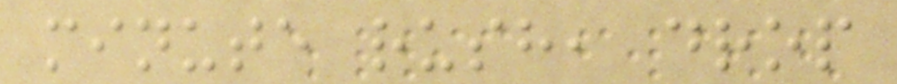minute rush, drop
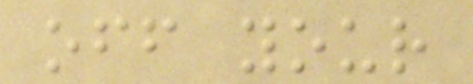off your
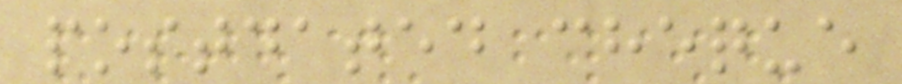postdated cheque
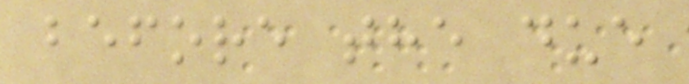before the due
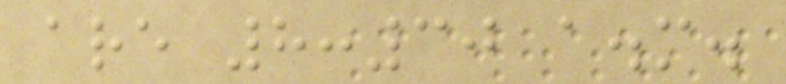are 8:30 a.m.
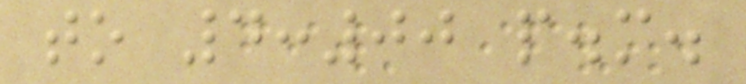to 4:00 p.m.
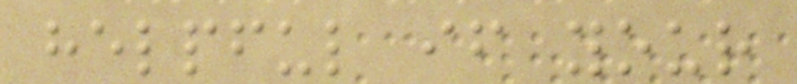helpful if your
